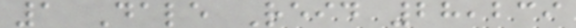1 Dale Reid 28,239
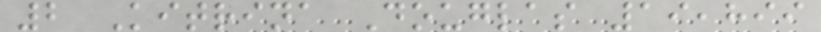2 Kitrina Douglas 19,899
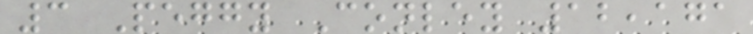3 Peggy Conley 12,171
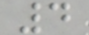4
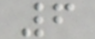6
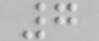7
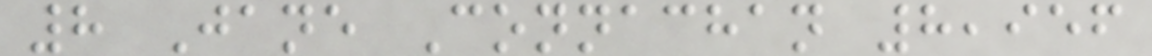8 Jane Connachan 8,956
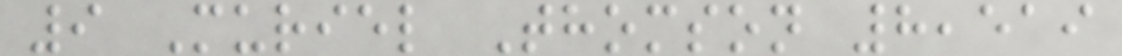9 Muriel Thomson 8,519
